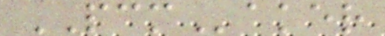PCMaker
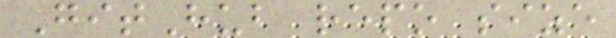GitHub repo size
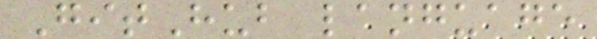GitHub language
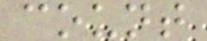count
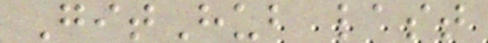GitHub last
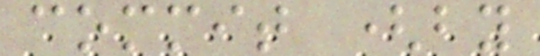commit (by
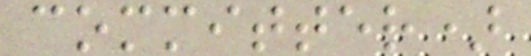committer)
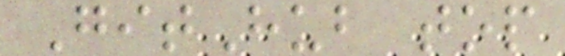GitHub top
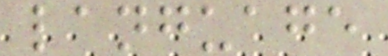language
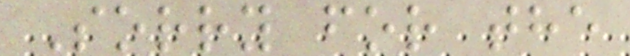Sorry for the
